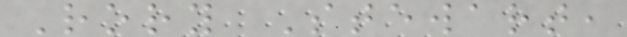Rory Stewart,
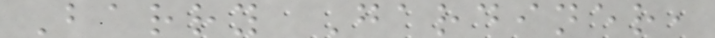Barry Gardiner,
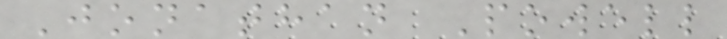Jonathan Powell
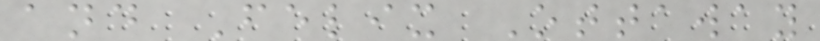and Felix Ottaway
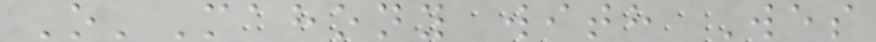O'Mahony with Wes
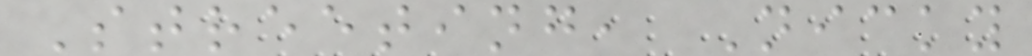Streeting, Nicky
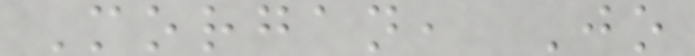Morgan, Jo
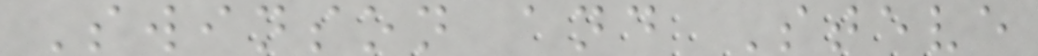Swinson and Steve
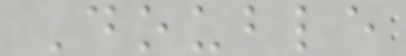Double
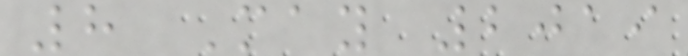8 May 2019
